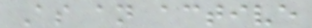As an active
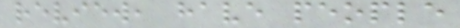review, have people
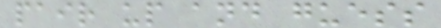pair up and guess
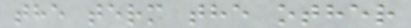the term the other
